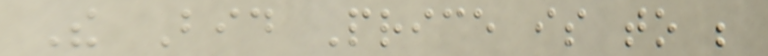The Bid Price is to be
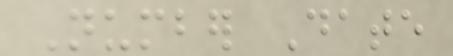Number Date
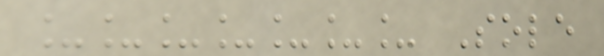_______ Sole
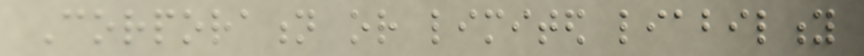Corporation or limited liability
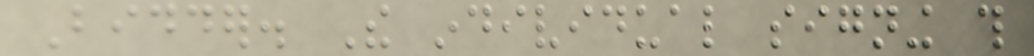Bidder. The individual signing this
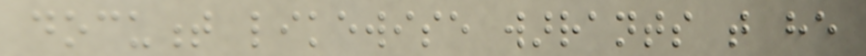document likewise warrants that he
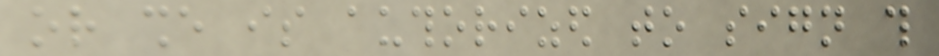or she is authorized to sign this
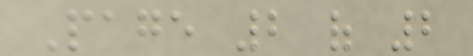Page 2 of 2
